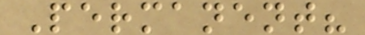Permanent?
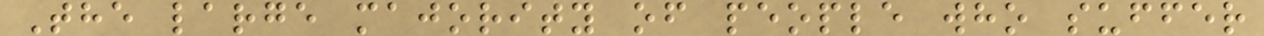The large majority of people who suffer
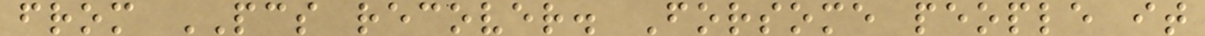from PCS recover. Forsome people it
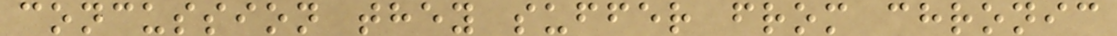concussion they suffer from chronic
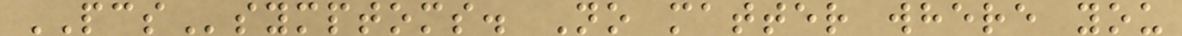PCSsymptoms. No matter where you
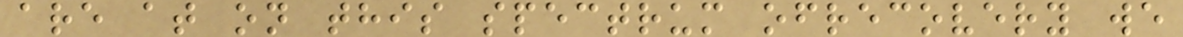are at on this spectrum ofrecovery we
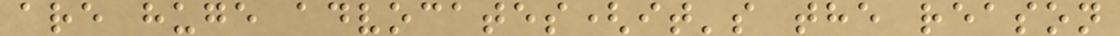are huge advocates(it's the reason
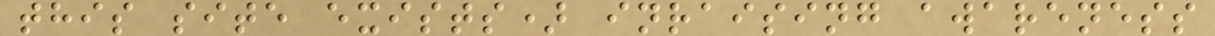this site exists) inraising awareness
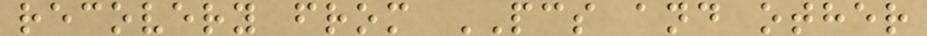recovery from PCS and other
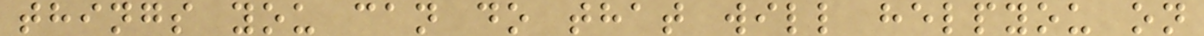things you can do that will helpyou on
